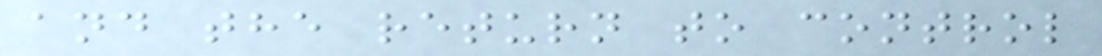and the return to control
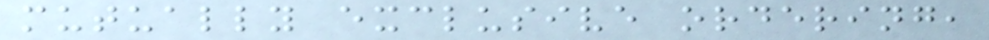mutually exclusive ordering,
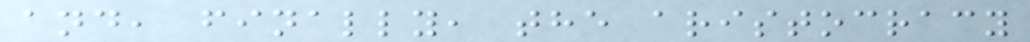and, finally, the aristocracy
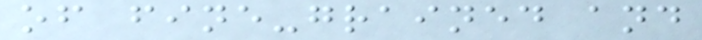of fine-grained and
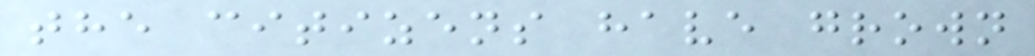the citizens have grown
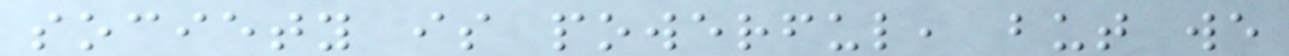society is powerful, but we
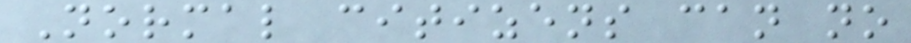Normal citizens can no
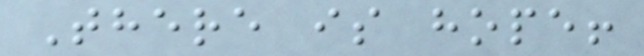There is hope!
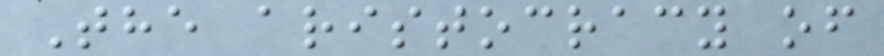The aristocracy of
